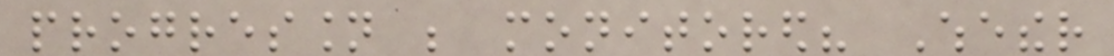progression be monitored? Whether
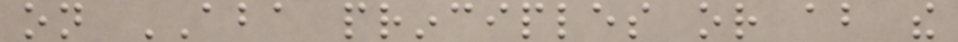on ABA principles or about the
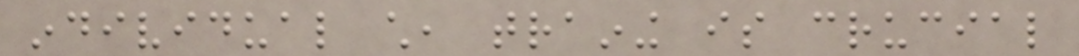individual child, training is crucial
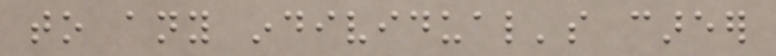to any individual's career
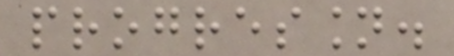progression.
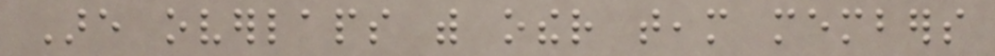Are overlaps with other team members
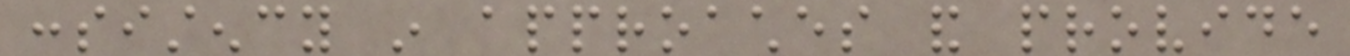consistency in approaches and provide
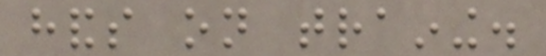hands on training.
